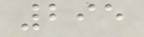295
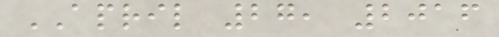APRIL 27, 2016
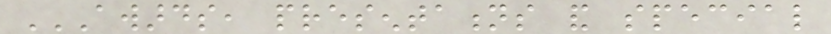AWARDS, PRESENTATIONS AND SPECIAL
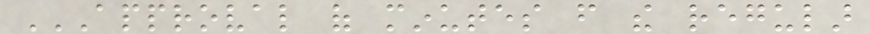APPROVAL OF MINUTES FROM THE REGULAR
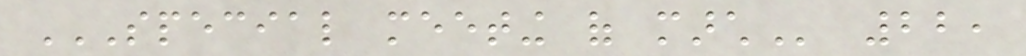SPECIAL MEETING OF MARCH 22,
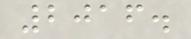2016.
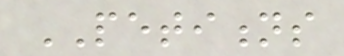PETITIONS
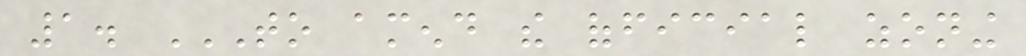1. TO AMEND THE OFFICIAL ZONING
